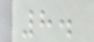8.
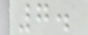7.
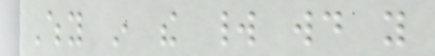Why in the world would you
